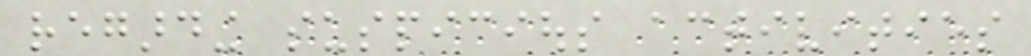regarding suspicious activities
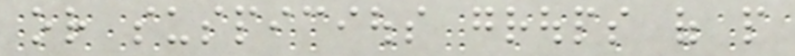or suspicious groups of people
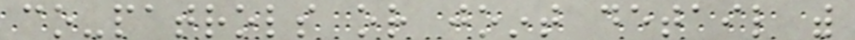co-patrols or joint detail with
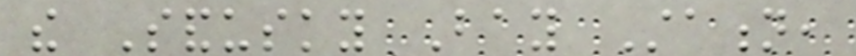the Sandusky Bay Station,
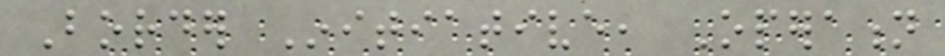Border Initiative, Operation
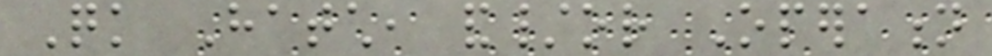Quick Hatch, and/or Operation
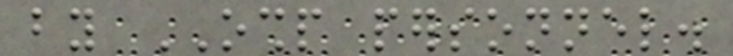by OSHP personnel.
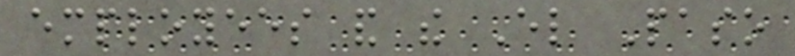employees and the El Paso
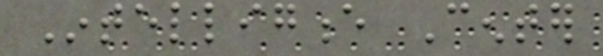Intelligence Center
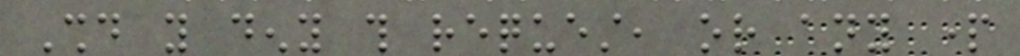Should you deny this request, or any part
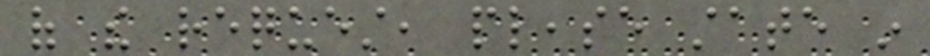of the request, please state in
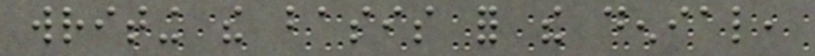writing the basis for the denial,
